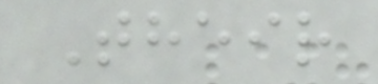Their
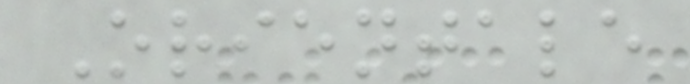Orientale
